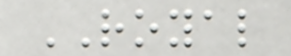ROYAL
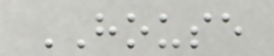HOUSE
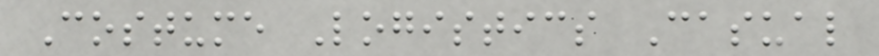Costume Logistics Casual
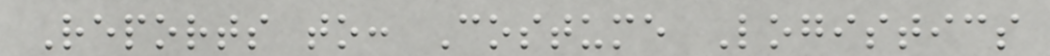Reports to: Costume Logistics
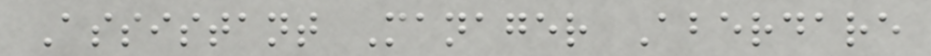Assistant Manager Aberdare
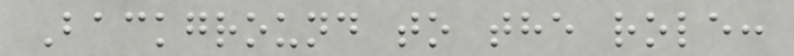Background to the role:
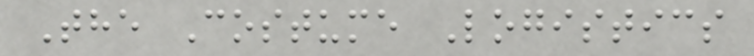The Costume Logistics
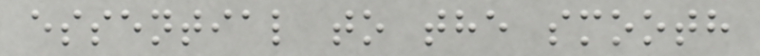essential to the smooth
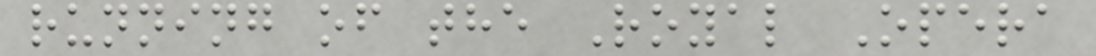running of the Royal Opera
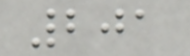201
